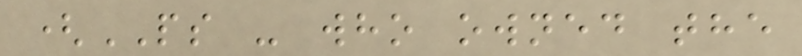(PS - who owned the
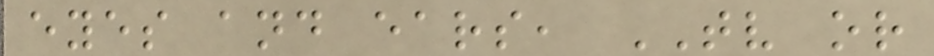eyes and ears, TV or
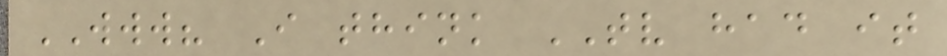WWW? I think TV had it
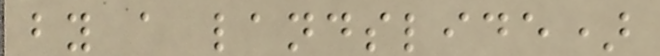by a landslide)
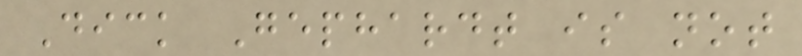Dick Gephardt is not
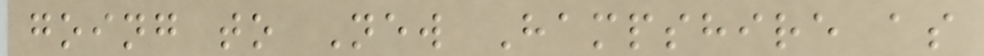going to New Hampshire as
